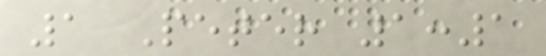1 Peter 1:1
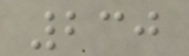230
